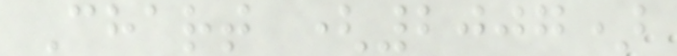Chart (2007)
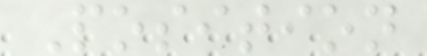Position
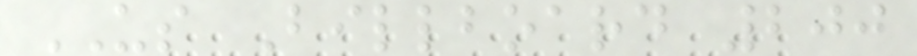US Billboard 200
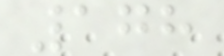178
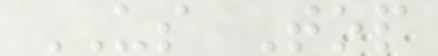US Top
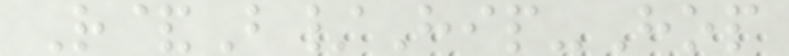R&B/Hip-Hop
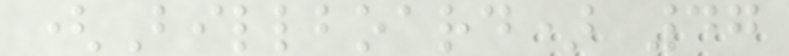(Billboard) 47
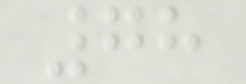78
